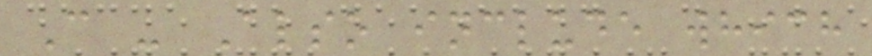C - Also include which
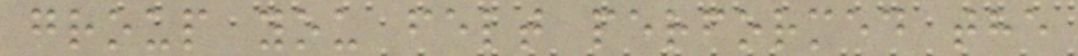group you felt performed the
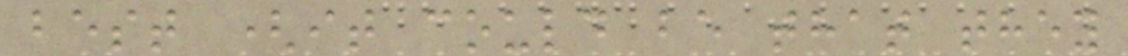best (it could be that they
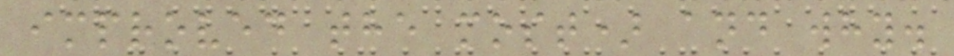improved the most) and why.
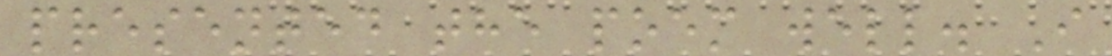presented the poem well. I
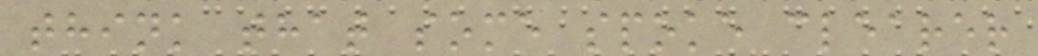think that some spoke clearer
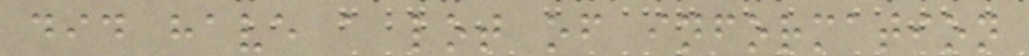did have a lot of information
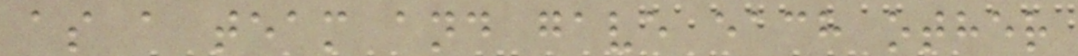as a team and gave each other
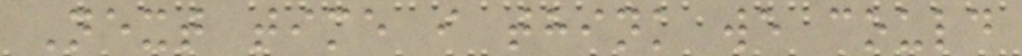Next time i think we could
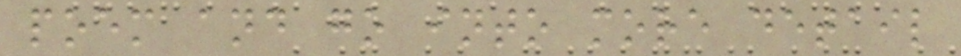poem and go into more detail
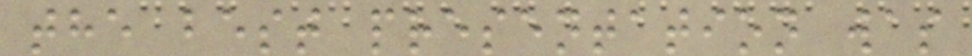the best presentation was
